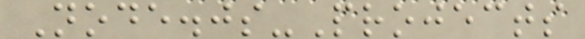Node.js-Projects
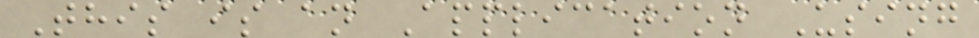This is an Application Using
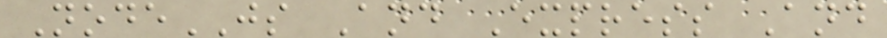NodeJS And Express And
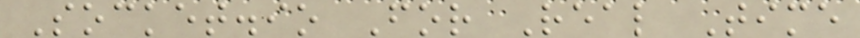Socket.io For Real Time
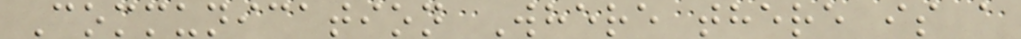Communication Where there is a
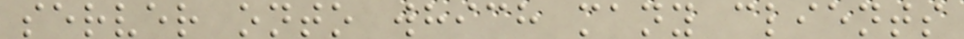server onto which many clients
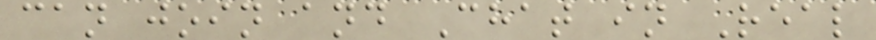can join and Chat in Real
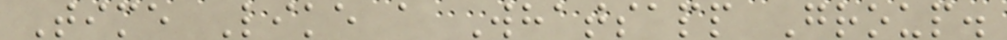Time Like a Whatsapp Group.
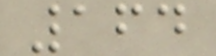164
